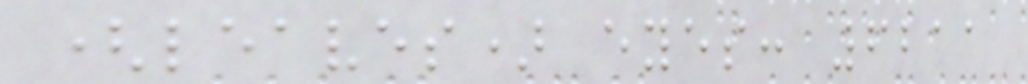(leaves) eyes: 6211
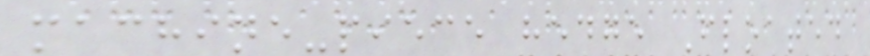machine-piece hedge Floated
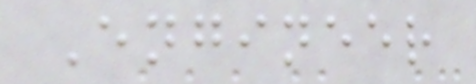Engineer
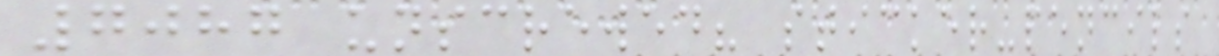7087 unscrewed? sticker-pencils
